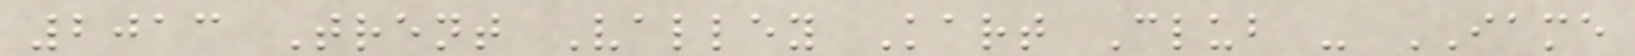2013 Trent Valley Kart Club - IAME
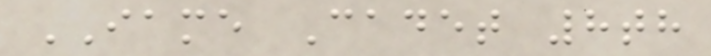IAME Cadet 8th
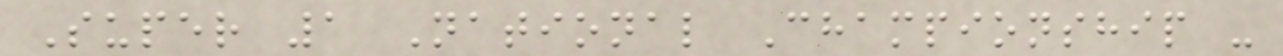Super 1 National Championship -
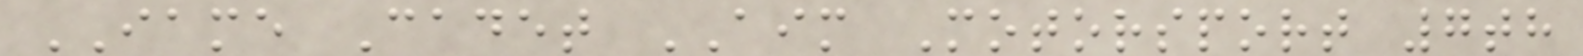IAME Cadet AIM Motorsport 7th
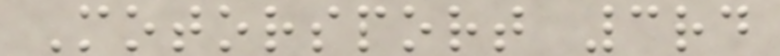Motorsport 3rd
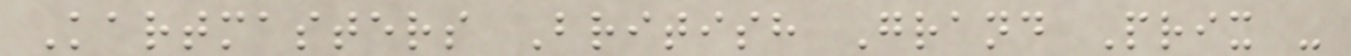Kartmasters British Grand Prix -
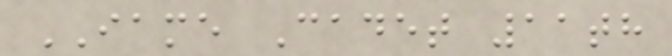IAME Cadet 11th
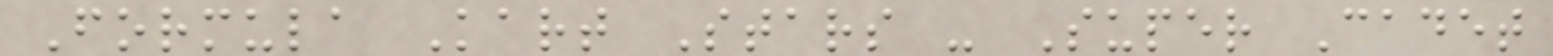Formula Kart Stars - Super Cadet
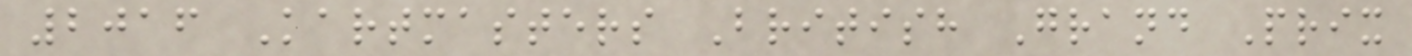2016 Kartmasters British Grand Prix
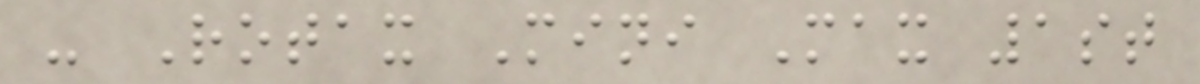- Rotax Mini Max 1st
